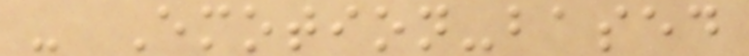- Emotion-based
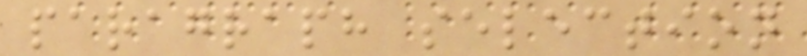paragraph selection
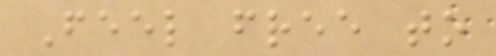Feel free to
